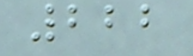222
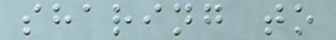sharing to
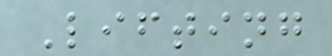Lifting
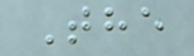The
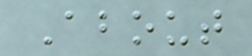About
